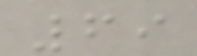69
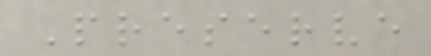Preserve
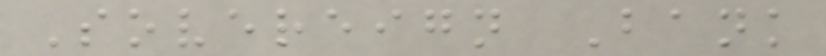Sovereign Bank
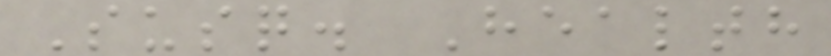Susq. Health
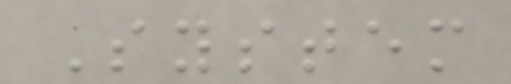System
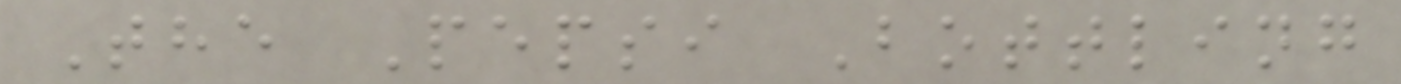The Pepsi Bottling
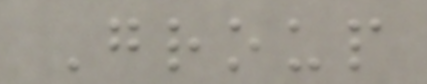Group
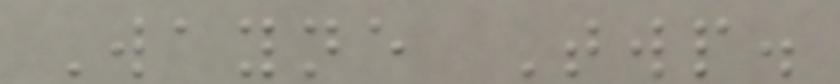Wayne Twp.
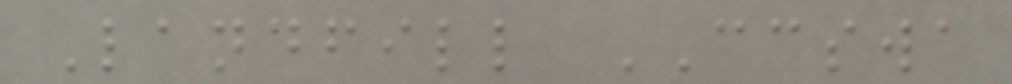Landfill CCSWA
